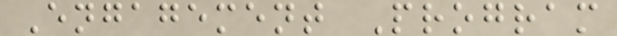Engagement Program
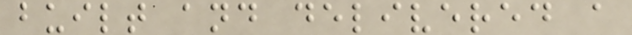built and delivered a
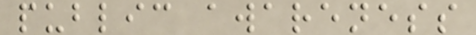public awareness
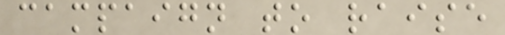campaign to raise
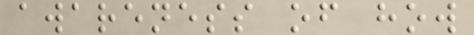awareness of how
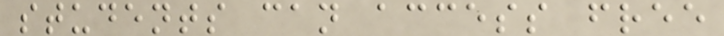students can access free
